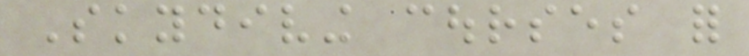Skydiving courses for
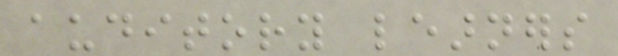auditory learners
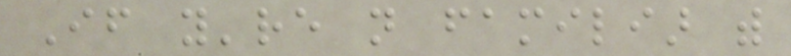If you're not familiar with
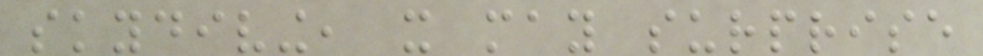skydiving, it may surprise
